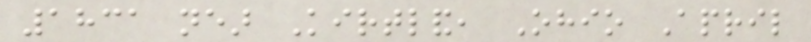1831 near Kirtland, Ohio April
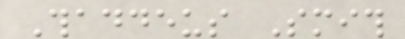Thaddeus Smith
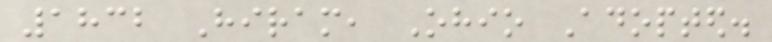1832 Hiram, Ohio Adopted.
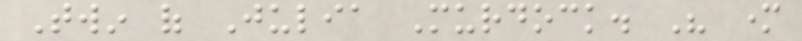Twin of Julia Murdock. His mother
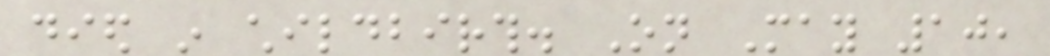died in childbirth. On May 10,
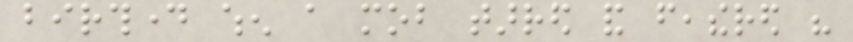birthday when a mob tarred and feathered his
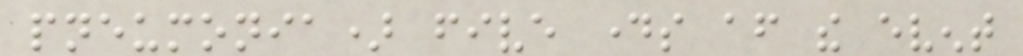pneumonia) five days after the event
